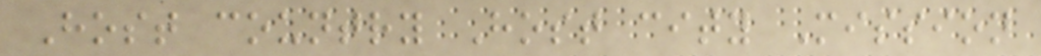Host country Host city Mission
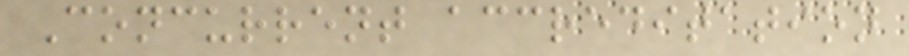Concurrent accreditation
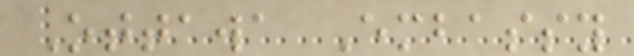Ottawa Embassy
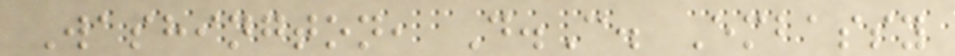Washington, D.C. Embassy
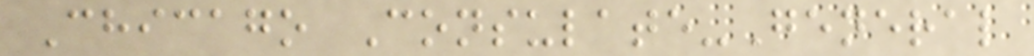Chicago Consulate-General
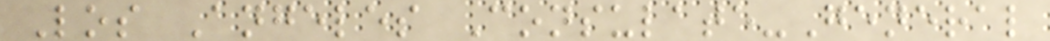Los Angeles Consulate-General
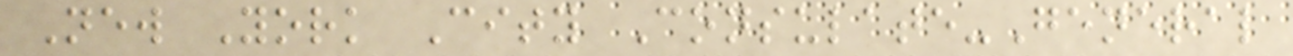New York City Consulate-General
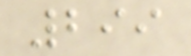299
